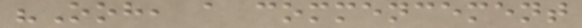"Ooh, a commencement
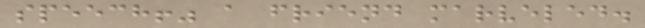speech!" a friend marveled.
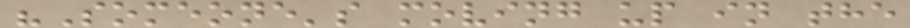"Someone's moving up in the
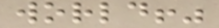world!"
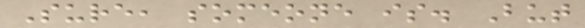Sure, someone is. But
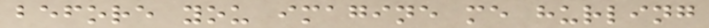before you imagine me hurling
